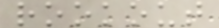rookout
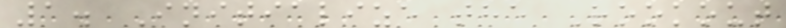1. Initialize the Rookout
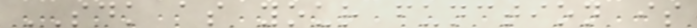SDK as your function is
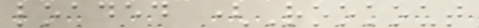loaded (Rookout
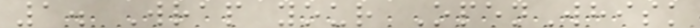1. Wrap your OpenWhisk
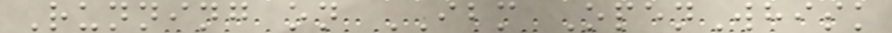Running on IBM OpenWhisk
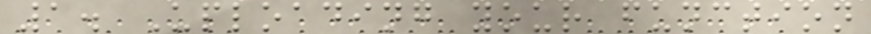1. Uploading your function
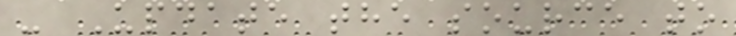- Update the source to
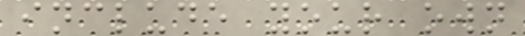include your own
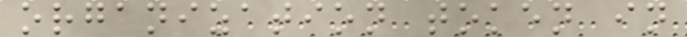organization token in
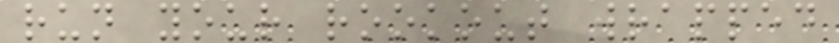run your rookout wrapped
